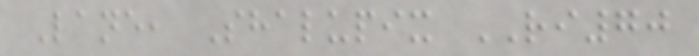Lane, Shalupix RI70
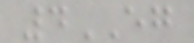4EG
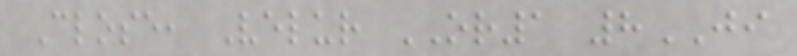Close, Velur OR1 8JI
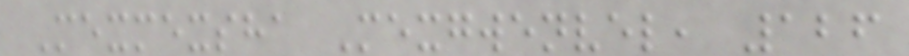Mexmexsha Mexgwenvel, 126
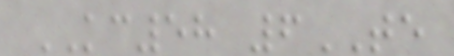KC58 6TE
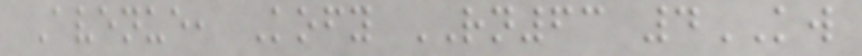Avenue, Kofy RN63 4KW
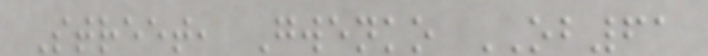Street, Gwenko OB61
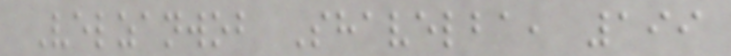Velzanwob Shavelba, 199
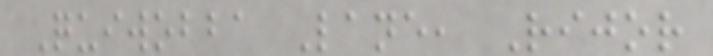Quiwobba Lane, Rijor
